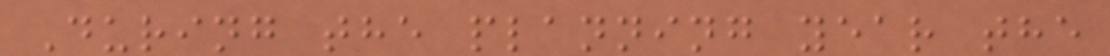During the planning year the
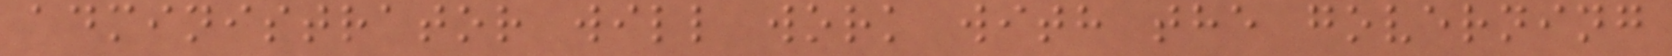administrator will work with the governing
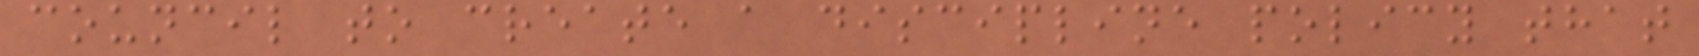council to create a discipline policy that
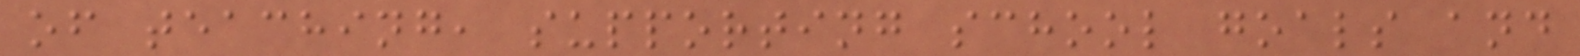of teaching, supporting school goals and
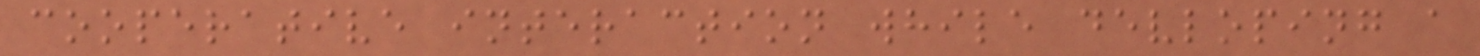cooperative interaction while devloping a
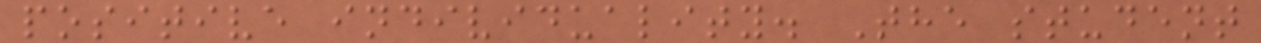positive individuality. The student
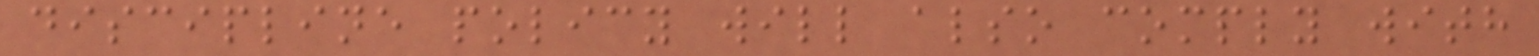discipline policy will also comply with
